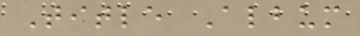Title Album
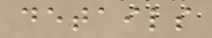details
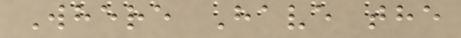Where Have the
